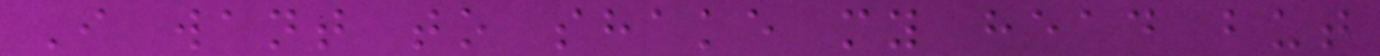I want to shake my head but
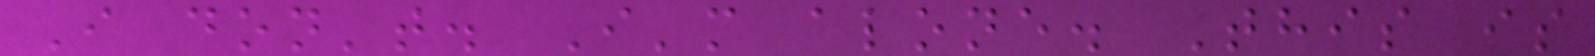I don't. I'm alone. This is
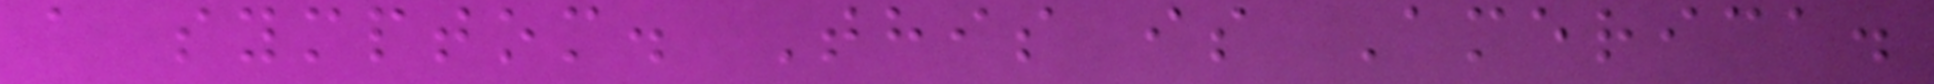a symptom. This is America.
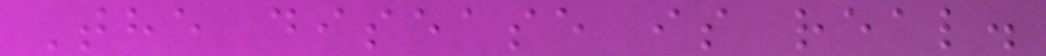The disease is real.
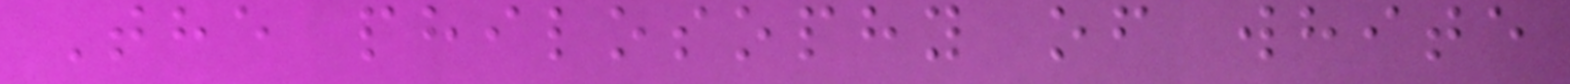The philosophy of white
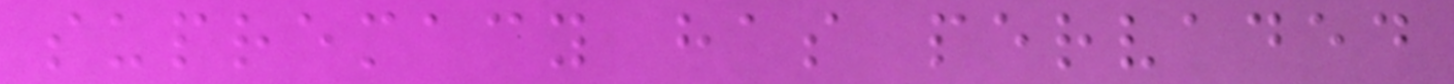supremacy has pervaded
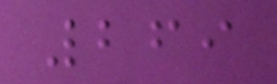269
